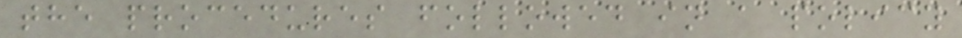the procedures followed in a policy
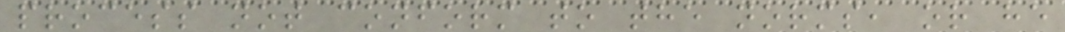process not conform to the norms, or he
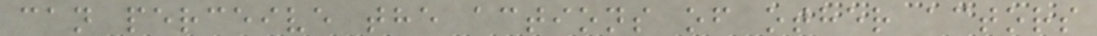can perceive the actions of other actors
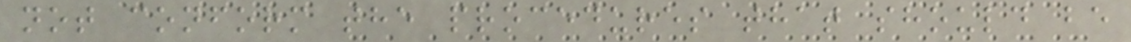not conform the procedures that should be
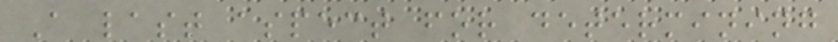A last aspect for determining
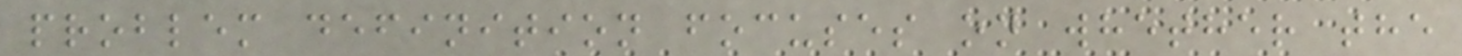problem definition focuses on whether the
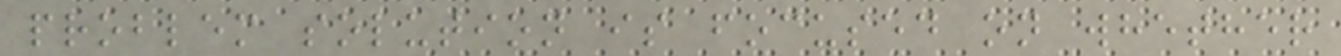problem solution is focused on whether
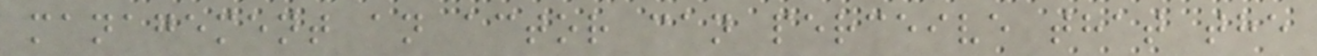management an actor can perceive that the
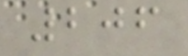206
